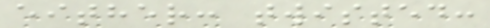either: twisted:
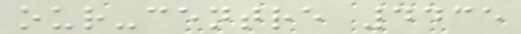our-centre 4435
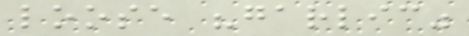loose "garlic"
